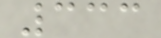333
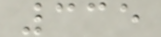335
